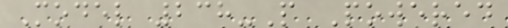Model 238-P Powered
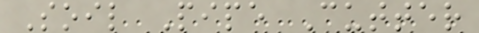Soil Pipe Cutter
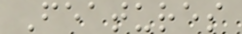Features
